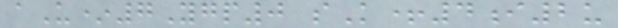aU*7Ygp0 sK+4i2u
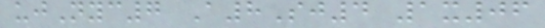ujNyc7 A8Sj4 1x06
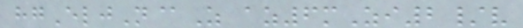hgEljN@Z az6mZi2/v
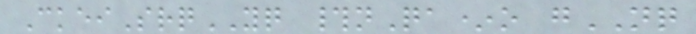CkeiSrqYQ #nQa*o gNQ
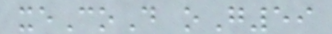xeCoD oG59
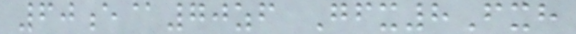60e@70zf Gfx8Fxh
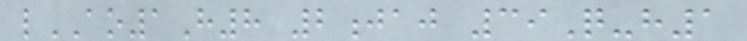lAO1H8 2jaj 39Q-h1
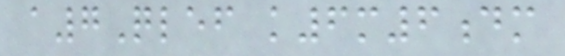a7Qlef k6m6dm
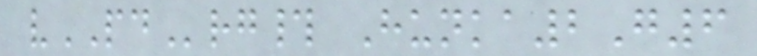vPDrg# Hunka2G6
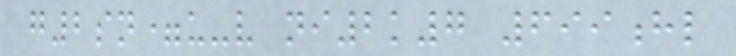g2sn=u-v ni2k7 699hl
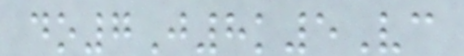do7J8k5Vc
